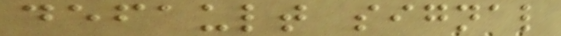default signal
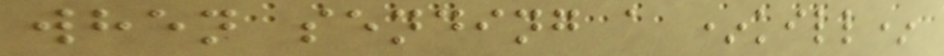when sending a *kill*
